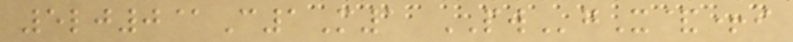5lj0@C1M1 PWgX&+i
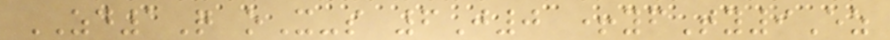ZD1Q oX-s 6J0 +yfTy9Ez
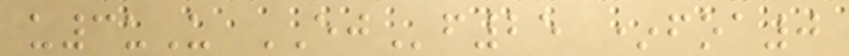u3uU EJf25 *foa0
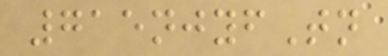715njyfTn
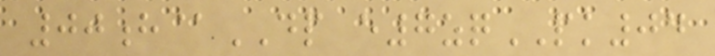00h@DP e7zqPK04
